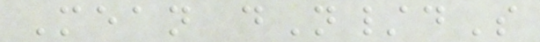Mean dN/dS
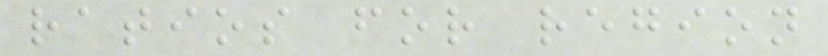ratios for region
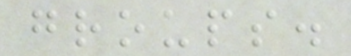groups.
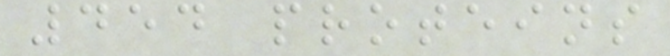454 proteins
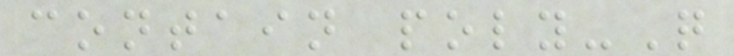contain poly-Q
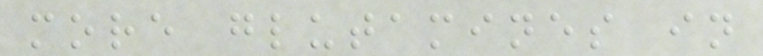more glutamines in
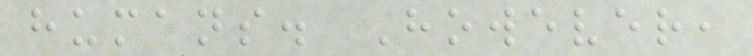humans. However,
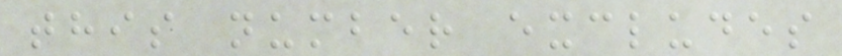this number excludes
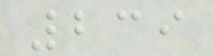239
